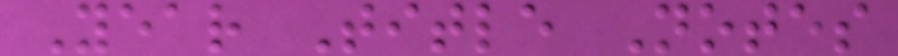Year Title Notes
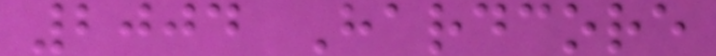2004 Hardcore
